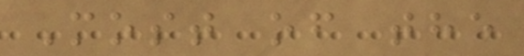Most of the
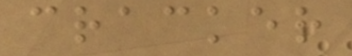cracker
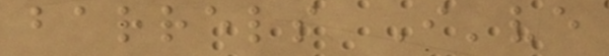barrels I've
